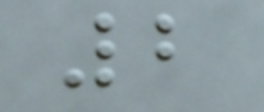2
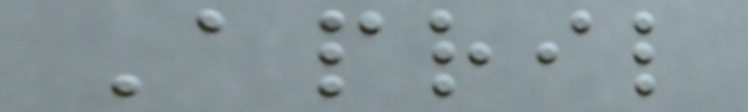April
